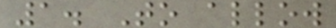1. To allow
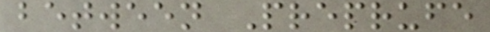between Preprufe
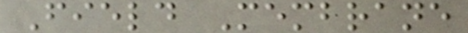Field Membrane
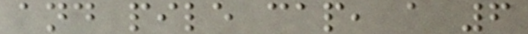and pile cap, a 6
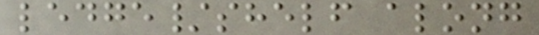ledge/shelf along
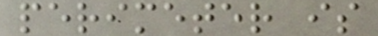perimeter is
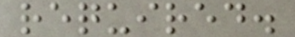required.
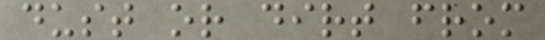dust or dirt from
